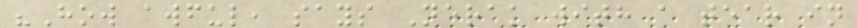"How awful, says Nerak with a tear in
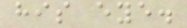his eye.
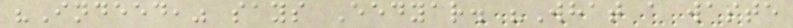"Indeed," says Eedyar. "What a waste
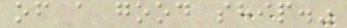of a good ship."
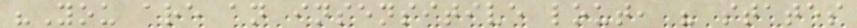"You are an insensitive lout, " states
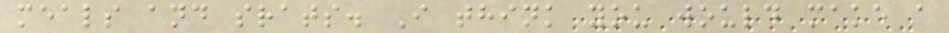meals and srats. I think you would make a
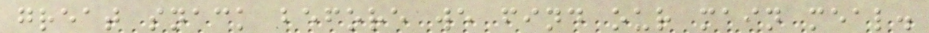great snack before we find our main meal.
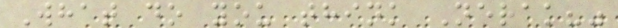What do you think Nerak?"
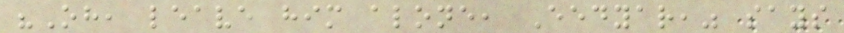"Oh, leave him alone, Eedyar," says
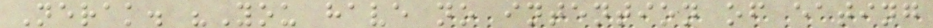Nerak. "You have no intention of eating
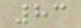83
